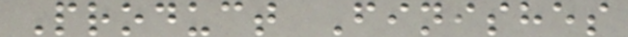Product Finishes
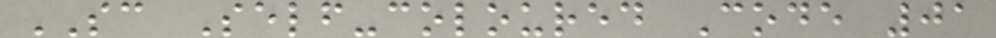SC Self-coloured Code 01
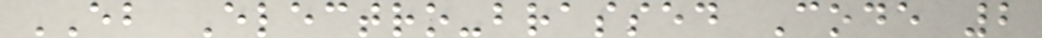EB Electro-brassed Code 2
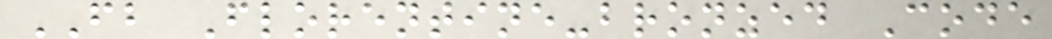FB Florentine-bronzed Code
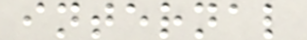internal
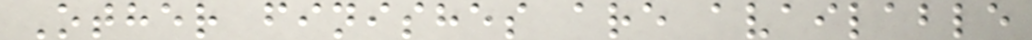Other finishes are available
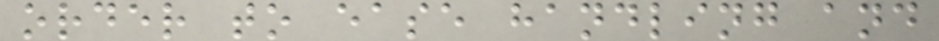order to ease handling and
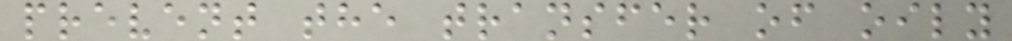prevent the transfer of oily
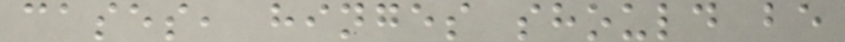cases, hinges should be
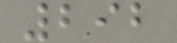292
